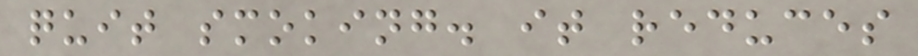quit smoking. it reduces
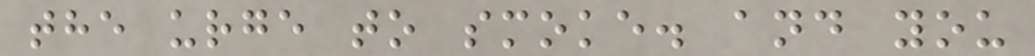the urge to smoke. and you
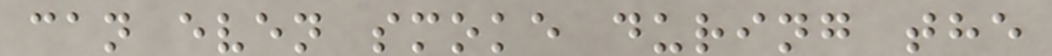can even smoke during the
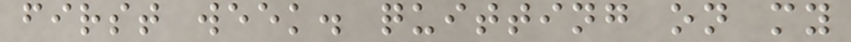first week. quitting on my
